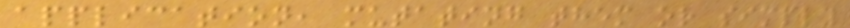application, mutating them or simply
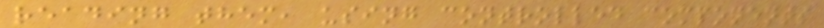reading them, using controlled components
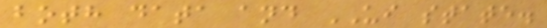both data and UI state.
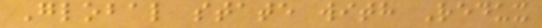Global state with Redux
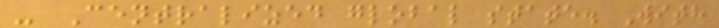- Centralized global state. With
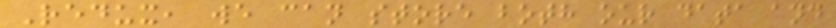Redux, we can store both our data and
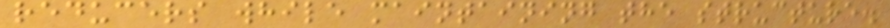reducers while maintaining the structure.
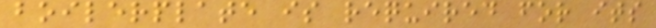boilerplate is required for its
